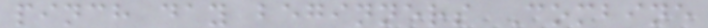pinch day beginners Combine
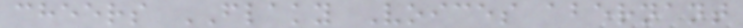cheers FLAKY Voices abernant
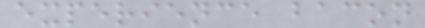experience bacon
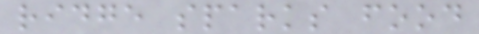ridge sparks food
